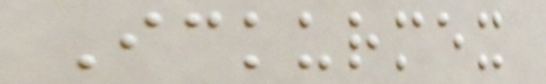Ickurmex
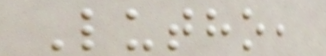Lutho,
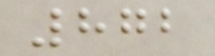872
